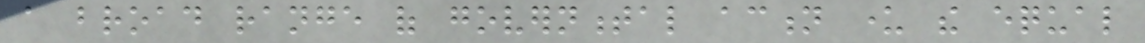a broad range of governmental action under the equal
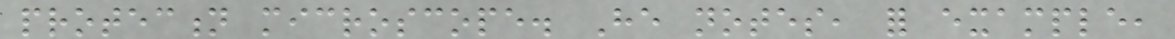protection microscope. He notes, for example,
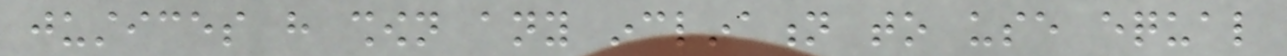justices have shown any inclination to use equal
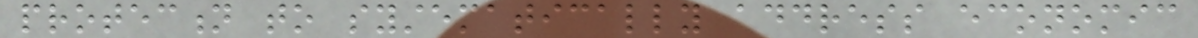protection to systematically address economic
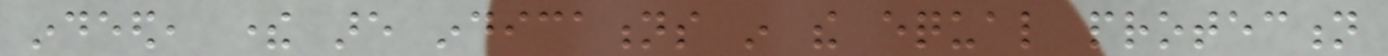indeed, there are indications in the equal protection
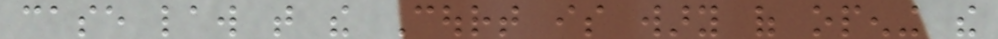case law that the Court is wary of opening the
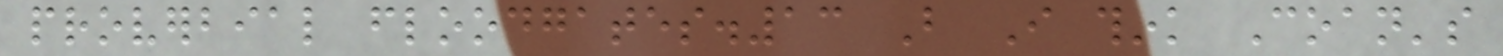proverbial floodgates.13 But I think Coan's
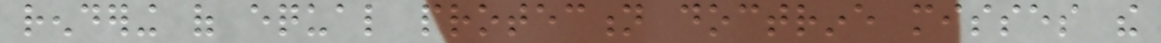rendering of equal protection doctrine misses the
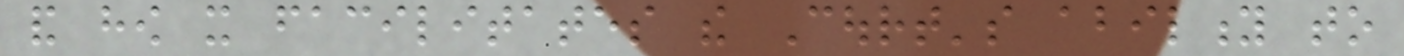and how it facilitates the Court's ability to
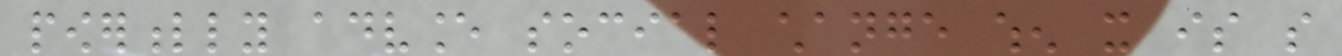powerfully advance social change when it is so
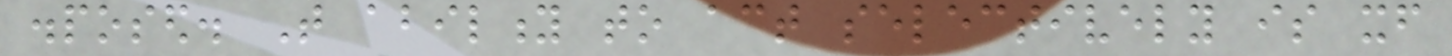disposed. That ability to act selectively is itself
